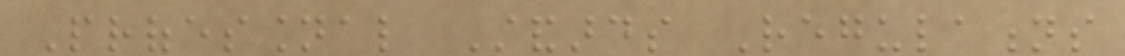Professional Standards Regulations
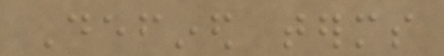Defined terms
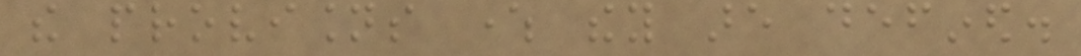the provisions where they are defined.
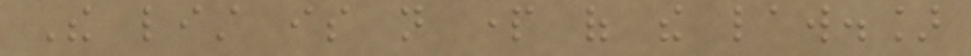The list is not part of the law.]
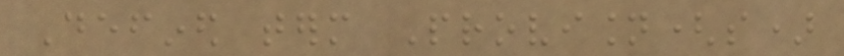Defined term Provision(s)
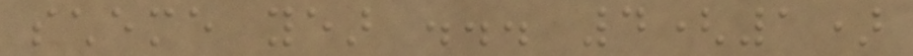scheme year ... 4(1)
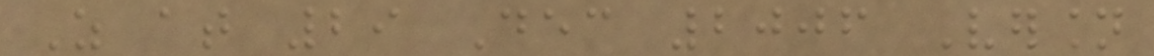As at 29 Dec 2006 Version
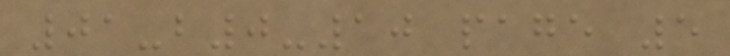01-b0-10 page 5
